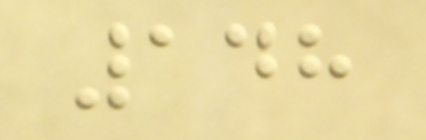148
